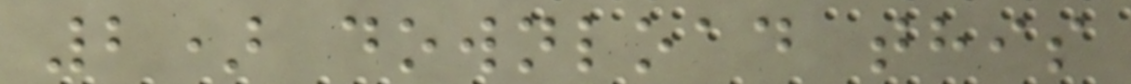2) download this
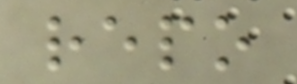repo
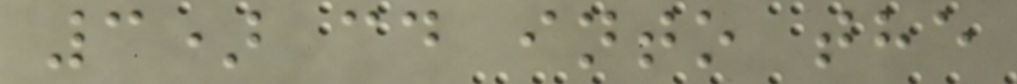3) cd into the
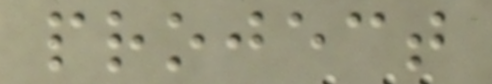project
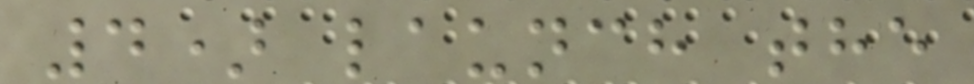4) launch the
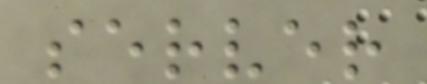server
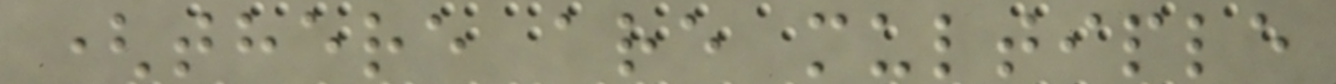(there are multiple
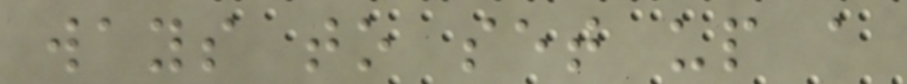ways to set up a
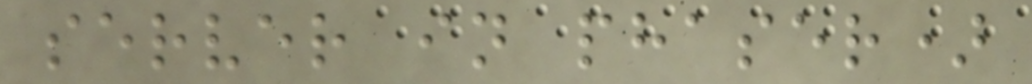server in phaser)
